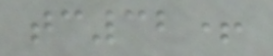tc32+
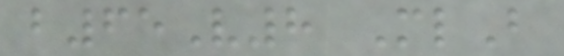b65V8 MlB
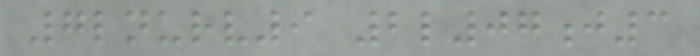7lnurv9 2l07j3
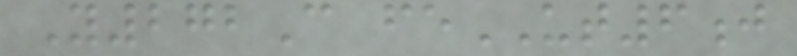Y272C feUT6j
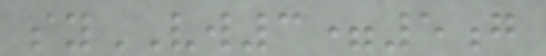syVW3=5g
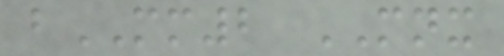bMM2 MNX
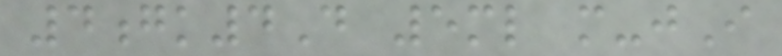4gk4D 5ml m-jI
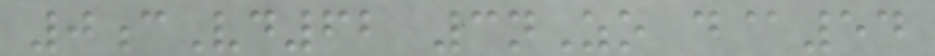0cVd62 3nZo d@54
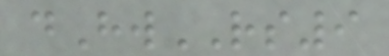dHwRS9
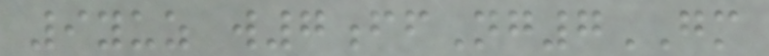9yuz w7ffNg7GM
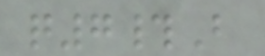q7#B
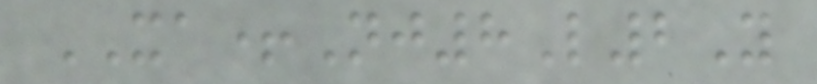XA+Nj8L2Y
